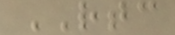RTC
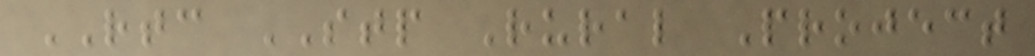RTC STP Rural Project
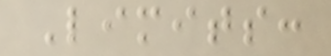Limits:
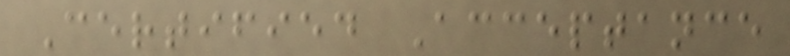Certified Acceptance
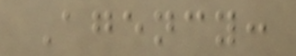Agency:
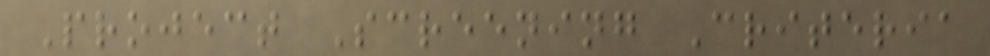Project Screening Criteria
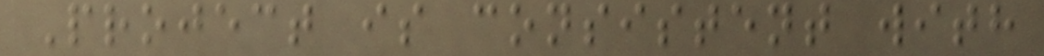Project is consistent with
